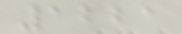1221
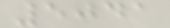5041
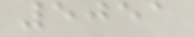5051
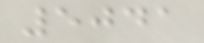5041
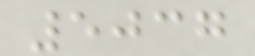5037
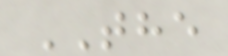THE
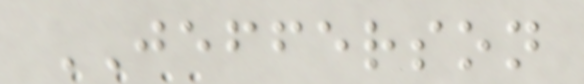JEFFERSON
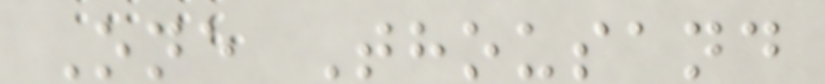One Thousand
